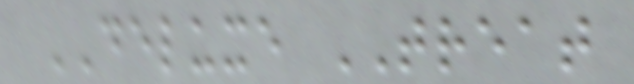DELUXE TREAT
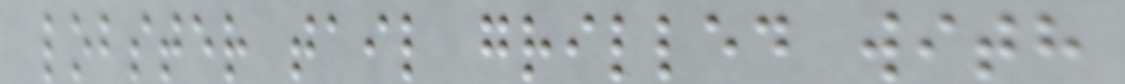lobster tail grilled with
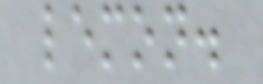lemon.
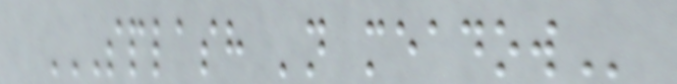SPLASH 'N MEADOW
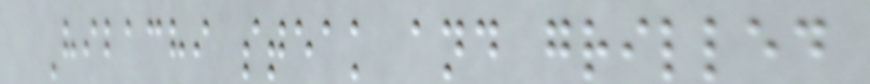Hibachi steak and grilled
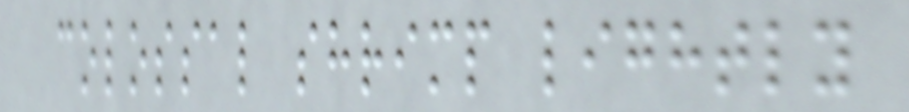colossal shrimp lightly
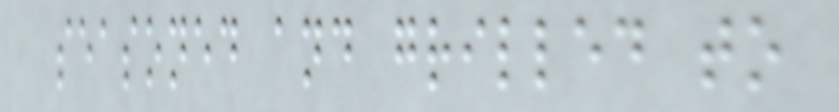seasoned and grilled to
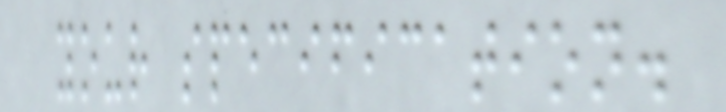your specification.
